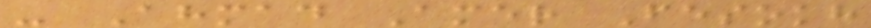- Ahmad Amer Fesokh
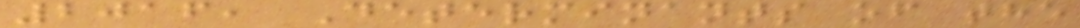2016, Determinants of the
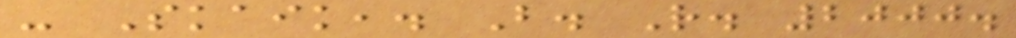- Skaik,. B. R. 2000.
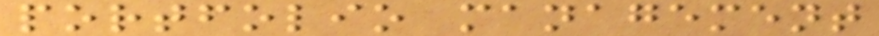portfolio management
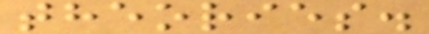theories.
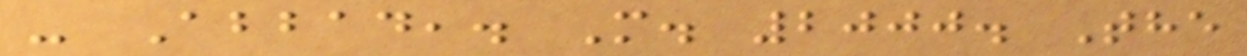- Abbad,. M. 2000. The
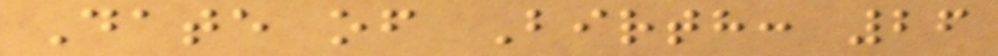Date of Birth: 26
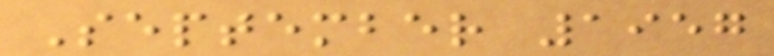September 1957
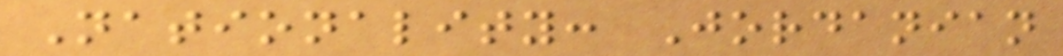Nationality: Jordanian
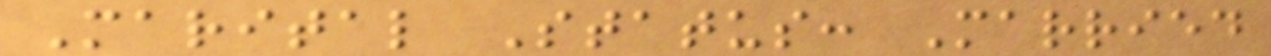Marital Status: Married
